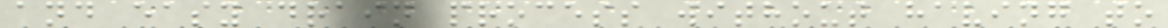and easy drain process without having to
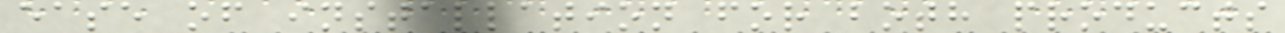ease of installation for both products
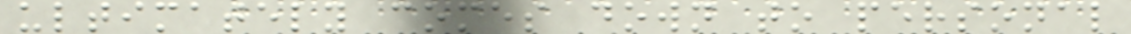ultimately comes down to personal
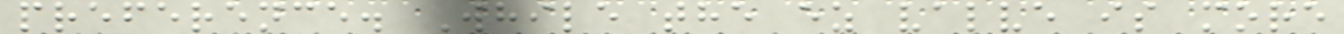preference. While the ez valve is more
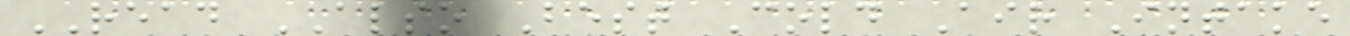READ ALSO Best Cold Air Intake
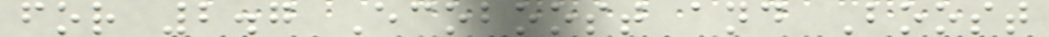for 2.7 Ecoboost and Boost
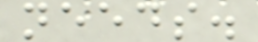needs.
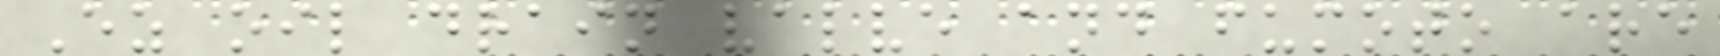Ez oil drain valve and fumoto are
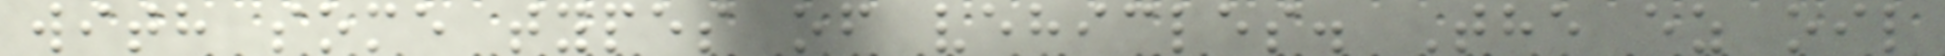with some types of vehicles. The ez oil
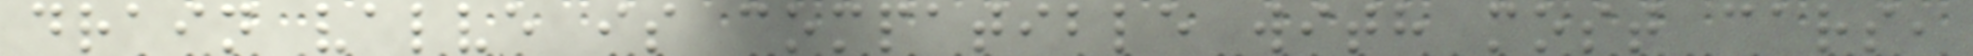drain valve is compatible with most cars,
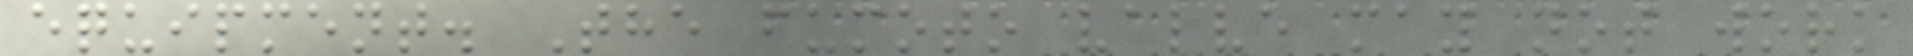equipment. The fumoto valve may not work
